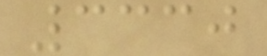3330
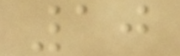10
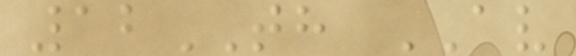12TH AV
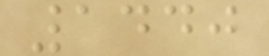1440
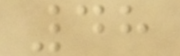48
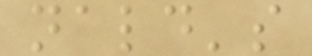nald's
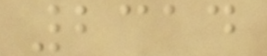2314
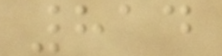814
